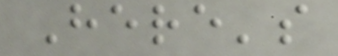Here's
